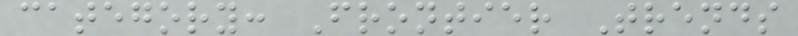category: Frontier Trends
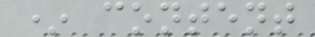* content
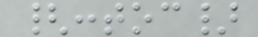{:toc}
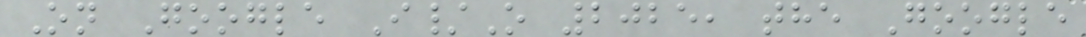On Google I/O 2025, the Google
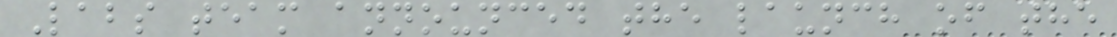Labs team announced the launch of the
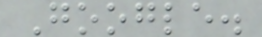Google.
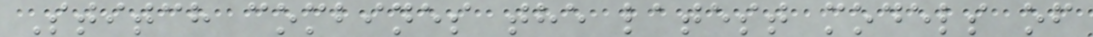Stitch combines the latest models of
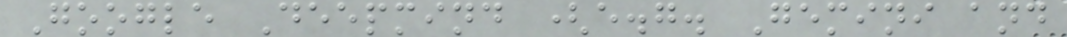Google Deepmind (e.g. Gemini and
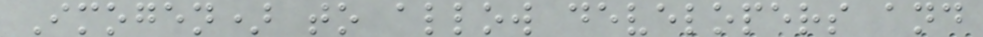Imogen) to allow developers and
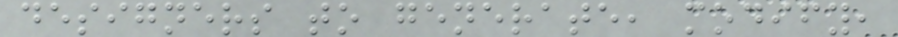designers to generate, modify,
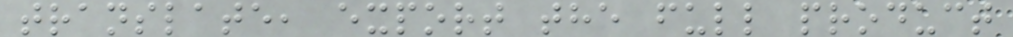translate, export the full product
